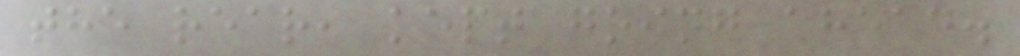the rear, kept going ahead.
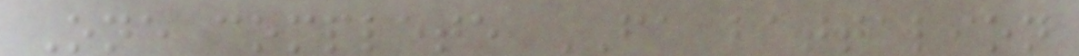One complete FA battalion
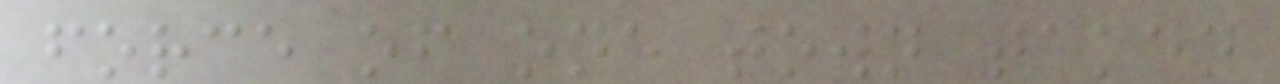force of one town taken
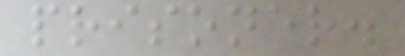prisoner.
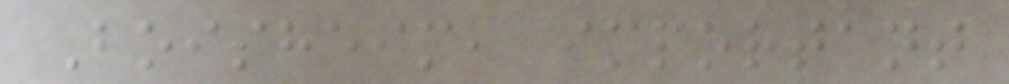Boisheim, important
